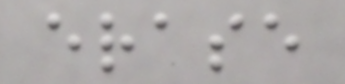erase
